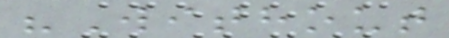"Without
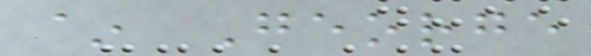~ George
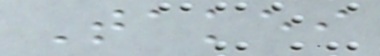Takei
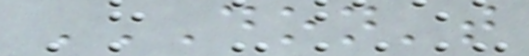DON'T
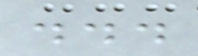...
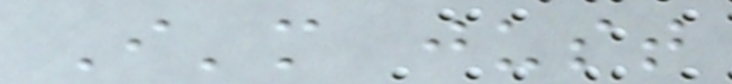I'm just
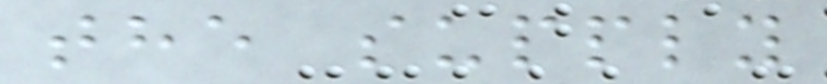the supply
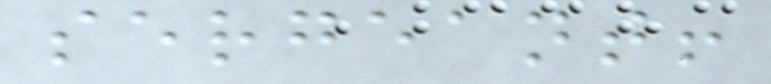sergeant!
